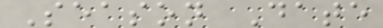Season Date
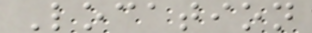Location
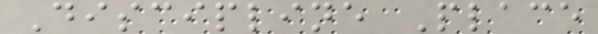Discipline Place
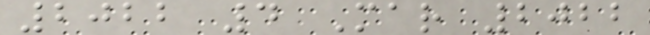2022 4 Mar 2022
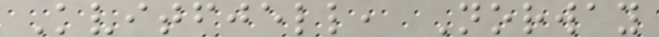Kvitfjell, Norway
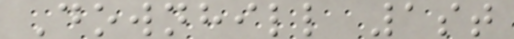Downhill 1st
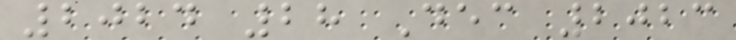2024 28 Dec 2023
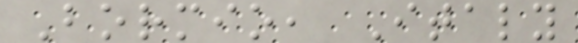Bormio, Italy
